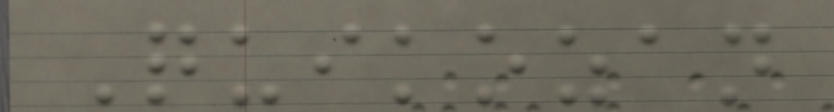Quikozan
